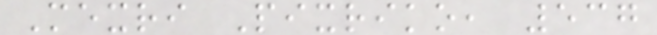Mexri Pixriko, 537
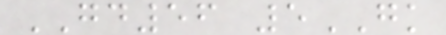GD56 5GK
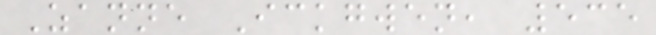Zanne Ickgwen, 535
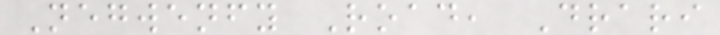Negwenfy Road, Drari
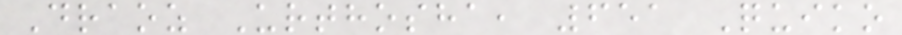Draoz Urthosha, 651 Quiko
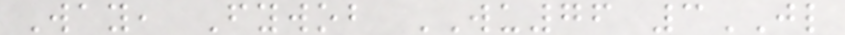Way, Fywob WU76 3JL
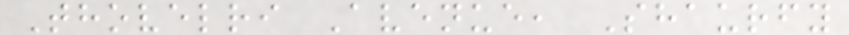Thovelri Avenue, Shaurfy
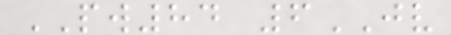PW84 6JV
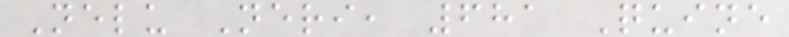Nelu Neri, 681 Quine
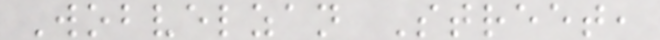Wobvelzan Street,
